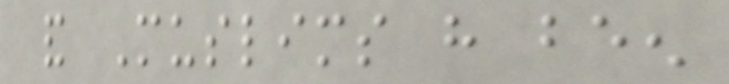and Muslims have been
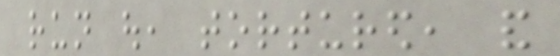run out, tortured, and
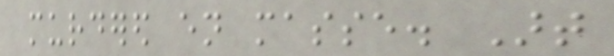murdered en masse. Art
